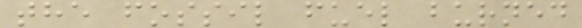the fossil fuel burned
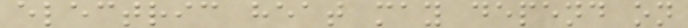electric heat may depend on
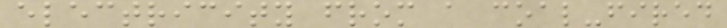electricity from a coal-fired
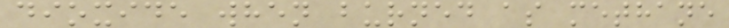dioxide when burned as methane
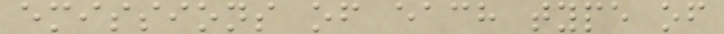emissions of each type of
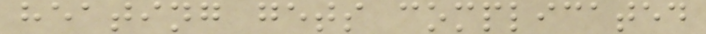heating gets complicated
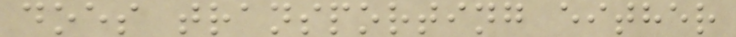does transporting either
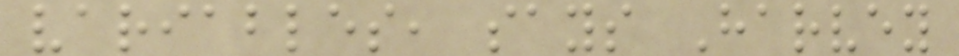variables, says Harvey
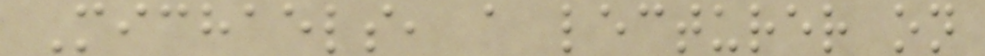Michaels, a lecturer on
